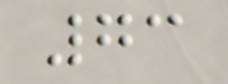73
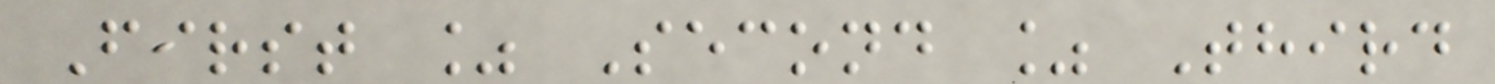First % Second % Third
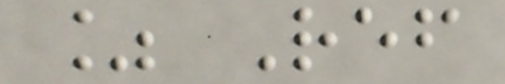% Ref
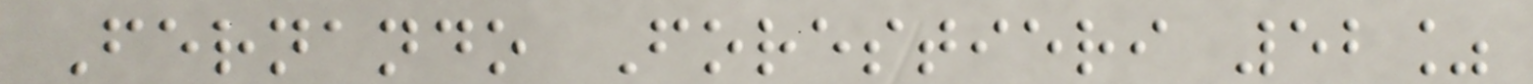Fernando Forestieri 52%
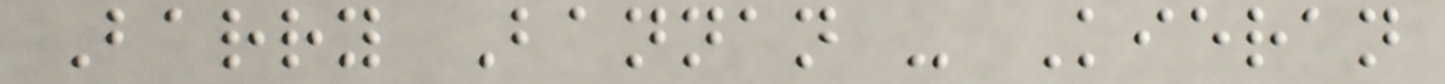Barry Bannan - Kieran
